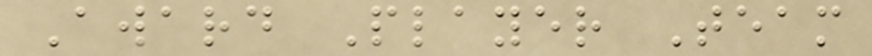Award Player Team
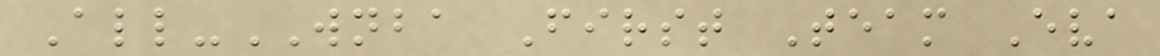All-WNBA First Team Eva
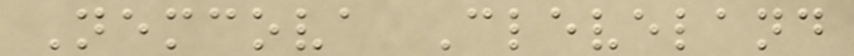Nemcova Cleveland
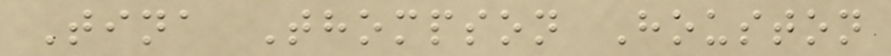Tina Thompson Houston
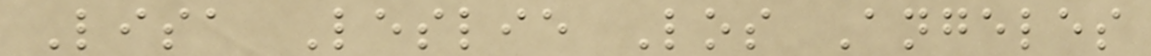Lisa Leslie Los Angeles
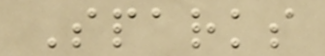Sparks
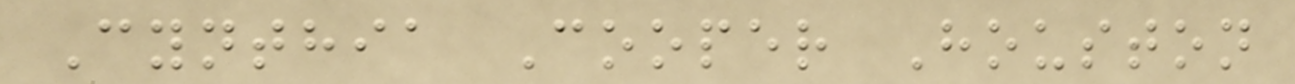Cynthia Cooper Houston
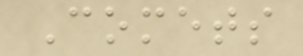Comets
